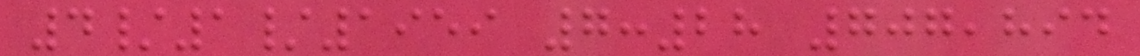4/1/1959 7:28 707,894
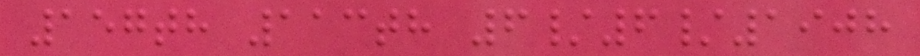157th 113th 6/6/1908
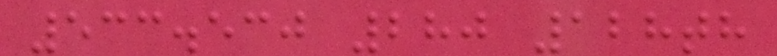533.530 280 128th
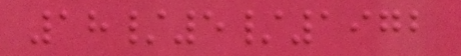18/5/1972
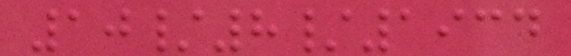10/8/1934
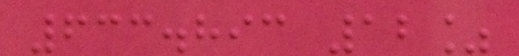633.893 12%
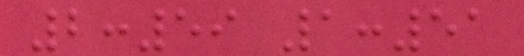2:59 1:51
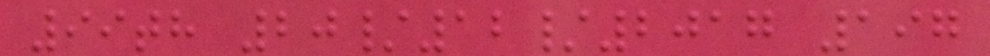99th 20/12/2017 197
